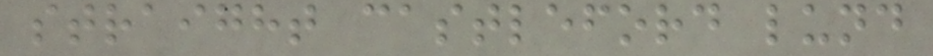straight castleford lund
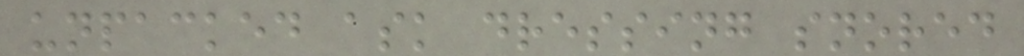unpacked ask dressing snored
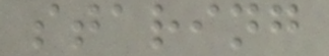staring
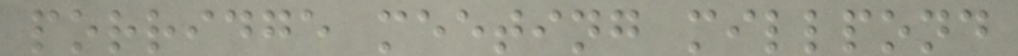porridge meeting millpond
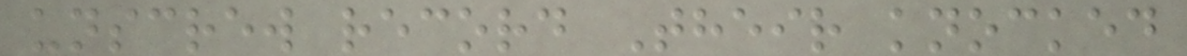unscrew record Their knocked
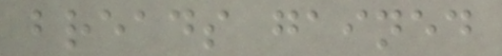breads gained
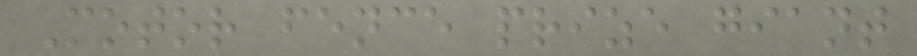Motor fence prize giant
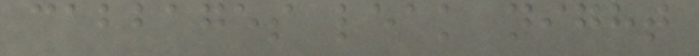cabbages leak night
